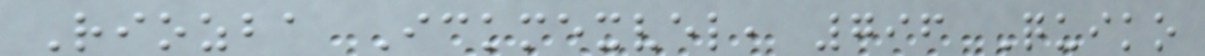Riozba Ickmexvel, 796 Quiko
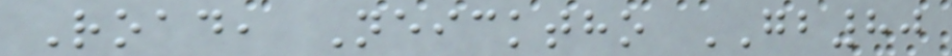Road, Neicktho GB80
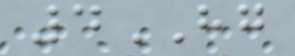4HG
